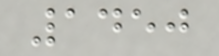1450
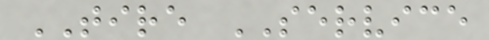TIRE SERVICE
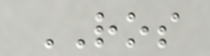ROS
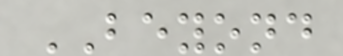BEYOND
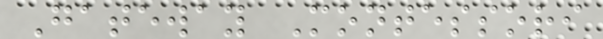Gateway Montessori
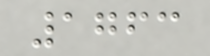1763
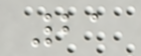21
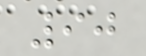90
